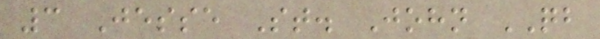3 Jesse St. John QB
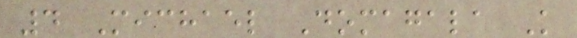4 Michael Domagala K
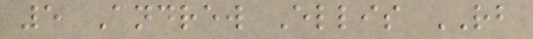5 Andrew Ellis RB
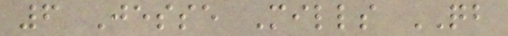6 Jesse Mills QB
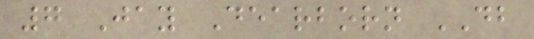7 Jay Dearborn DB
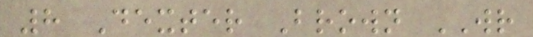8 Dexter Brown WR
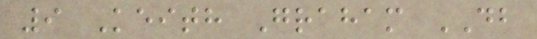9 Keith Graham DB
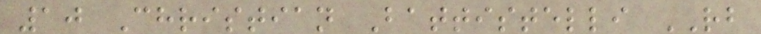10 Christian Battistelli RB
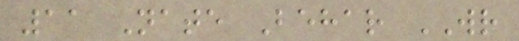11 Nate Behar WR
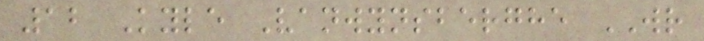12 Kyle Vanwynsberghe WR
